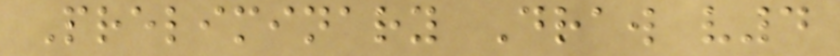Preliminary Draw v4
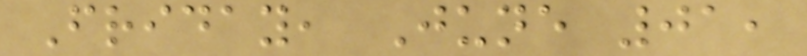Friday, June 01,
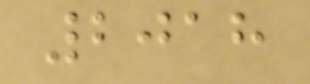2018
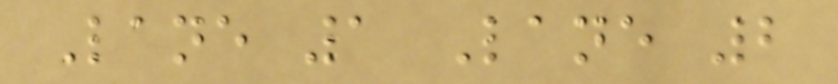Lane 1 Lane 2
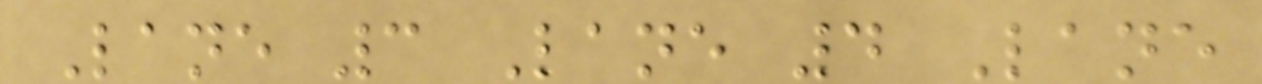Lane 3 Lane 4 Lane
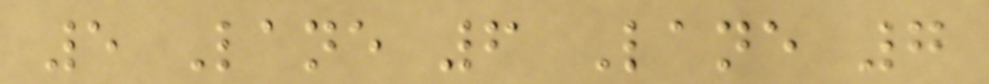5 Lane 6 Lane 7
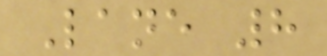Lane 8
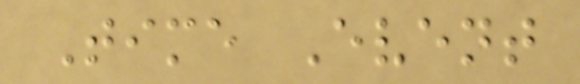Time Event
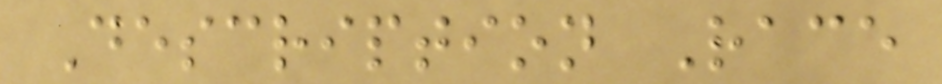Description Race
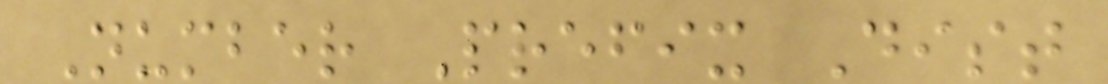Number Prefix Dist
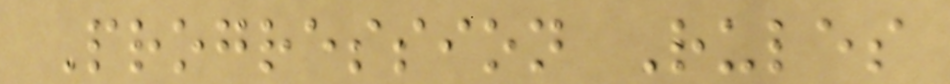Progression Rules
